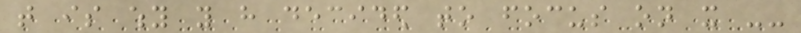that is why you have decided to focus on it --
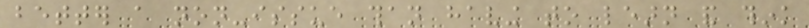better a non-issue than having to learn and think
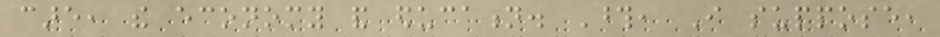care, the economy and education. Those, I suppose,
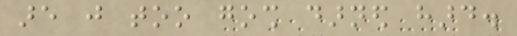are just too gosh darned hard.
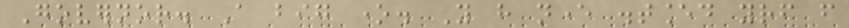Governor. A big one. You have never distanced yourself from
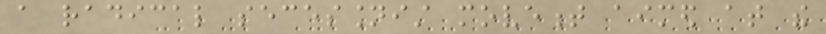a radical secessionist movement aimed at the
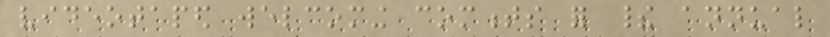videotaped welcoming comments for their annual
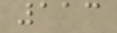113
